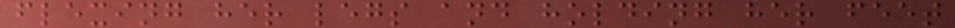flexing her legs and holding her feet
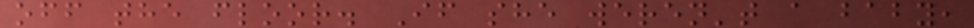off the floor. If she weren't a baby,
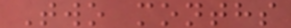Two months
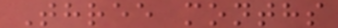Three months
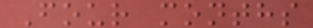Four months
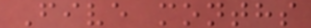Five months
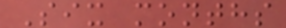Six months
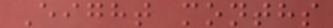Eight months
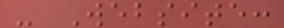- Website:
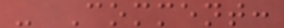- Comment:
